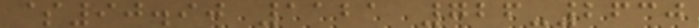$90.90 1121 726-2630
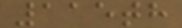115th
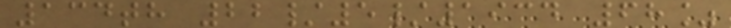134th 22/5/1934 68%
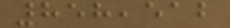858,512
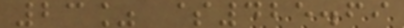23% $425.69
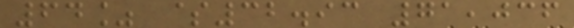64% $32.93 71,036
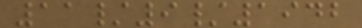11/9/1942
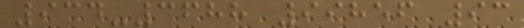934-3688 99856 93
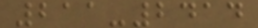211-2414
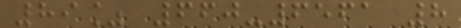89% 660-6561 8
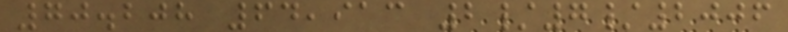70.208 64,913 2/7/2006
